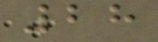28
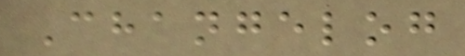Changelog
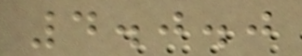4.0.0
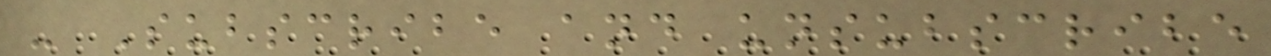- Subscribe and unsubscribe
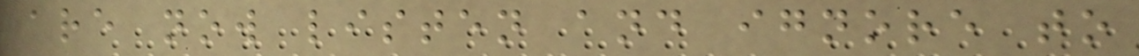are now listen and ignore to
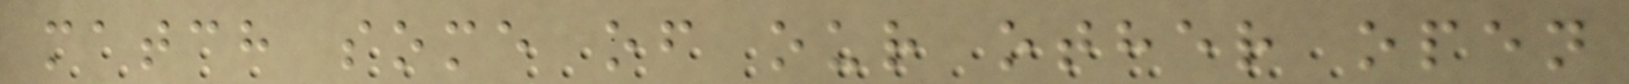match some of our other open
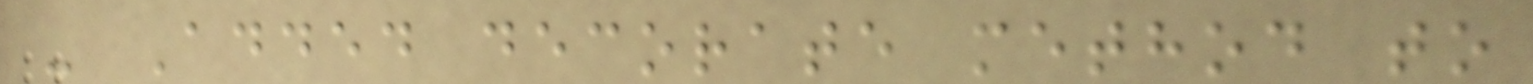- Added decorate method to
